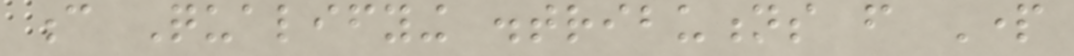c Qualifying distributions from Part
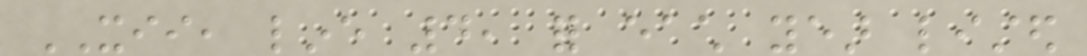XII, line 4, for each year listed
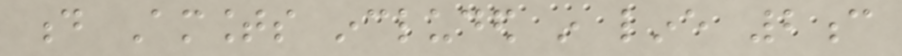d Amounts included in line 2c
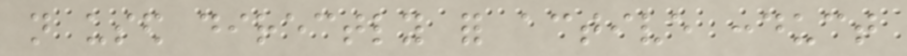not used directly for active conduct
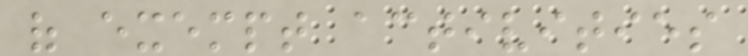of exempt activities
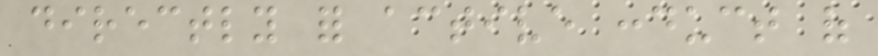directly for active conduct of
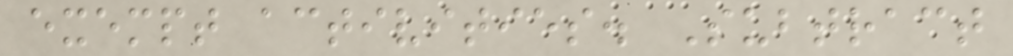exempt activities. Subtract
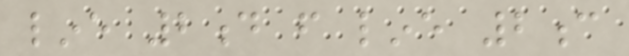line 2d from line 2c
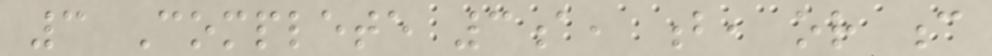3 Complete 3a, b, or c
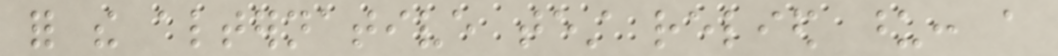for the alternative test relied upon: a
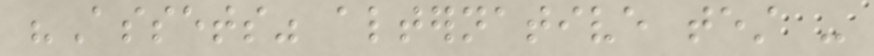"Assets" alternative test -
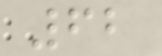62
